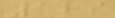129
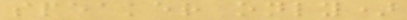speaker only)
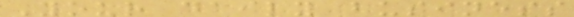Your daily business
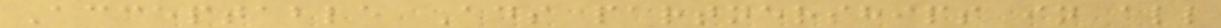Acceptable Ads partnerships in all
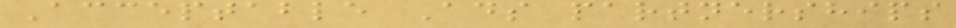Acceptable Ads partnerships
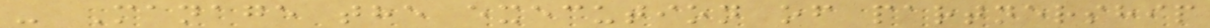- Manage the execution of partnership
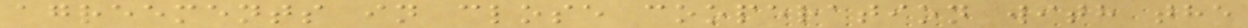agreements in close cooperation with the
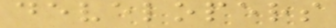developers
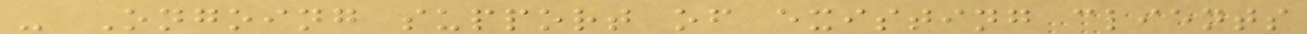- Ongoing support of existing clients
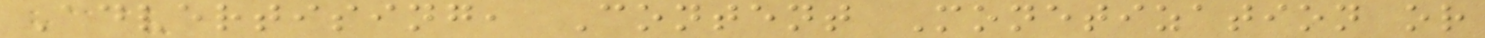Advertising, Content Monetization or
